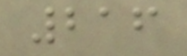216
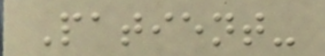Patient-
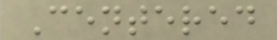Centered
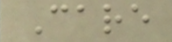Care
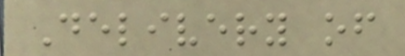Delivery of
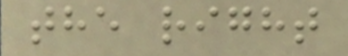the right
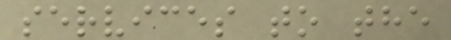services to the
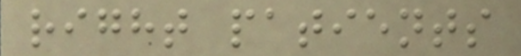right patients
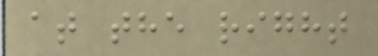at the right
